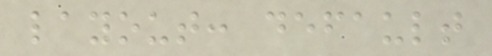layout: default
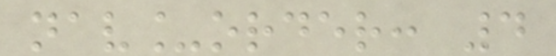nav_order: 4
